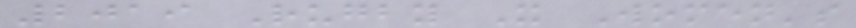2019 Rugby X Women's
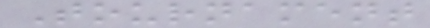Tournament
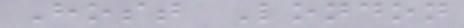Host London
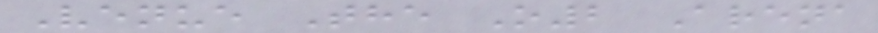Venue The O2 Arena
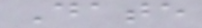Date
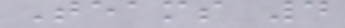Teams 4
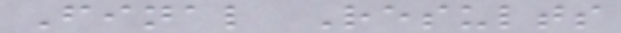Final Results
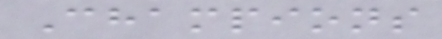Champions
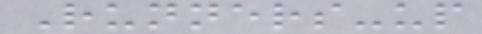Runners-up
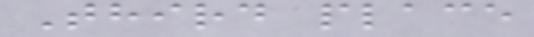Third place
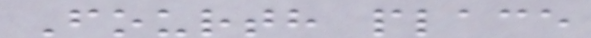Fourth place
